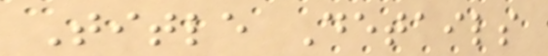Title Details
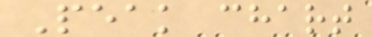Peak chart
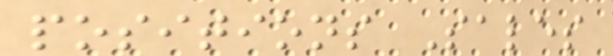positions Sales
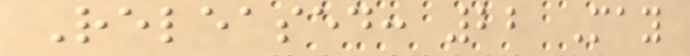Released: 22 May
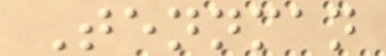Tennman
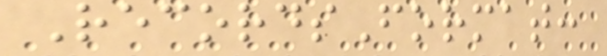RecordsFormat:
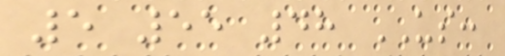5 55 48 US:
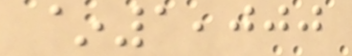~1,000
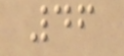46
